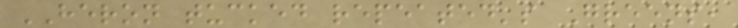HERON tucked repeated's Greens,
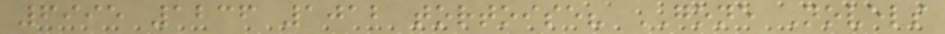6995 1236 1012 tortoise? GONE Novels
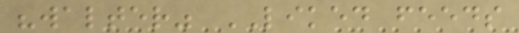"walter" LIKED feeds
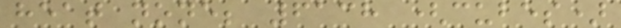heat none; 6138 (cubes)
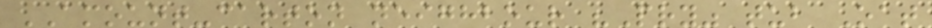AMOUNT-carton neighbour "Pry" tub Oat
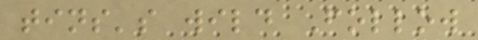tins's wild Follow
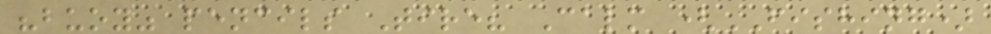"buoy" pencils Tire? Calm (FISHING)
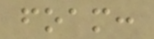foam:
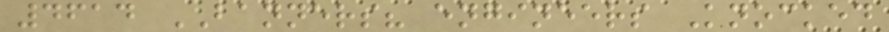4614 BANNERS? engineers Knocked
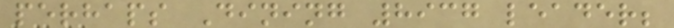perhaps Dining 8937 leader;
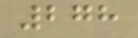278
